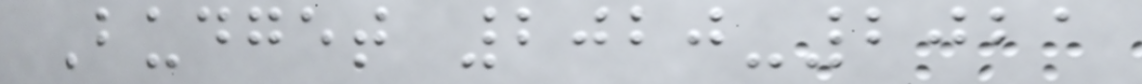Budget 2020-2021
